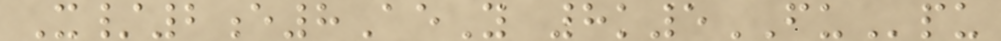X/2e8AeY 8k5FUpu
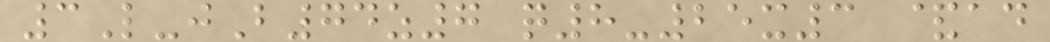3L-jB74z7 q8-25x3 &ad
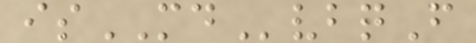isMDvbqF
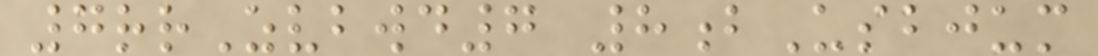7rrZvbwd7 8bUsbjum
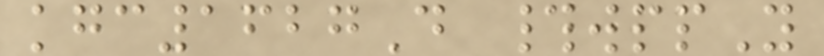kgc1627D #wppY
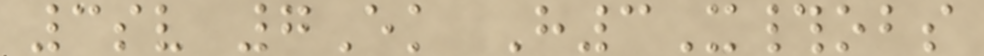3sv 7Ek H3X#obs
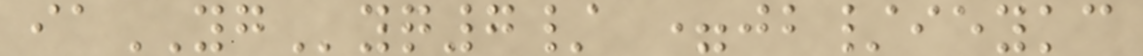iaYGyq7/ =jb/ieykc
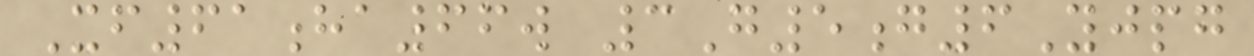Xf61ha66w 3G5g6Yjpg
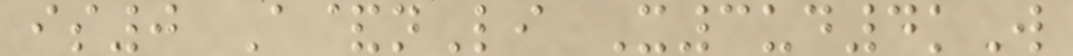is0 A&nLi X3ud4kW
